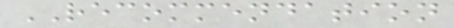RECOMMENDATION
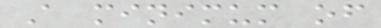A minimum of
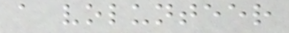a volunteer
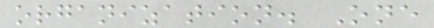organization. One
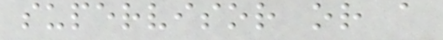supervisor or a
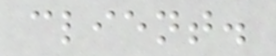client.
